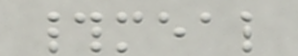#meal
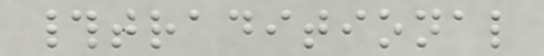#traditional
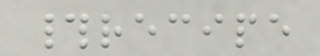#recipe
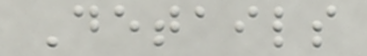Details
